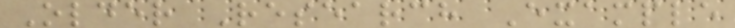Older Research Example
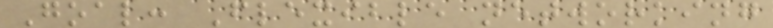Goal: Flexible networking
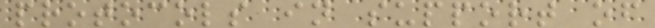protocols in support of
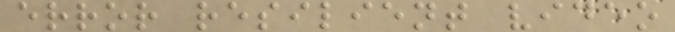error resilient video
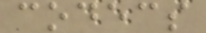codecs
